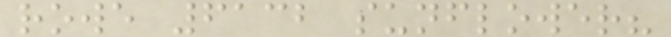rowe 6132 sunflower?
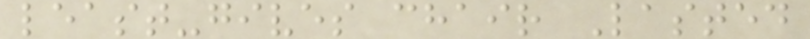least-gives chair Lasted
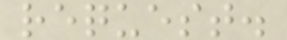request.
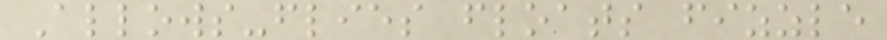Allows-flies floats fizzle
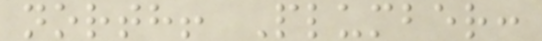north! Plumber:
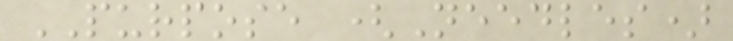PURPOSE (Needles)
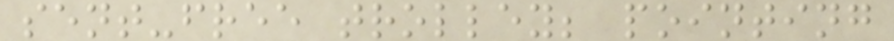sent-free trolley; pointing
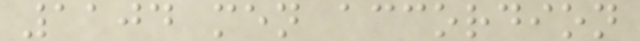1104 men accordion
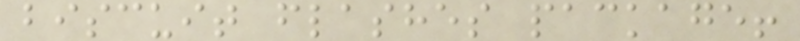biscuit flashes package!
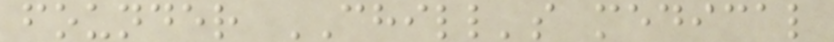founder CHILL's medical
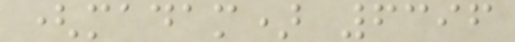(madam) 6396
